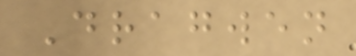Dragwen
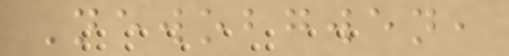Newobgwen,
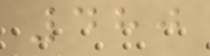480
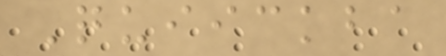Quiickba
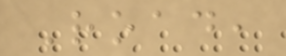Road,
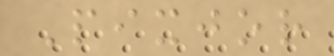Pixjor
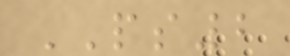PS2
